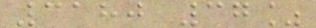3180 37%
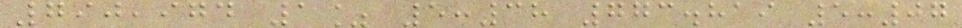790,974 1% 5:38 773.819 5:07
